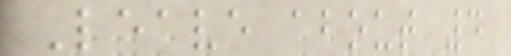Leave about 4
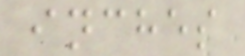inches
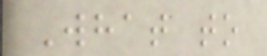What to
